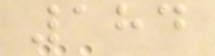184
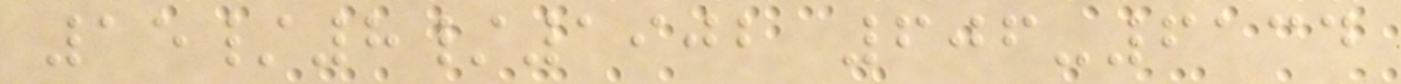15/8/1902 606-6134
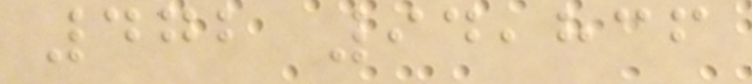472 94,836
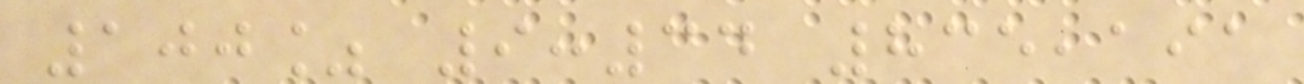100% 9:34 835,191
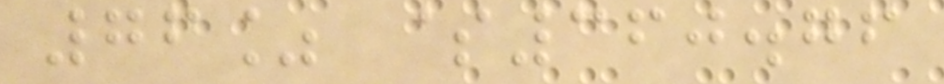76% $360.76
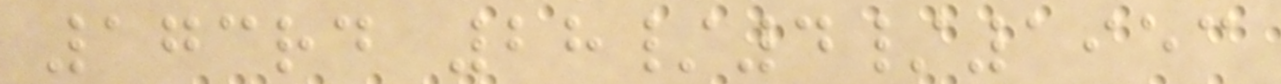173rd 28/4/1953
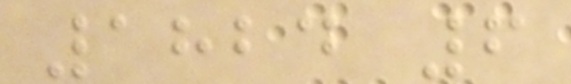1824 6
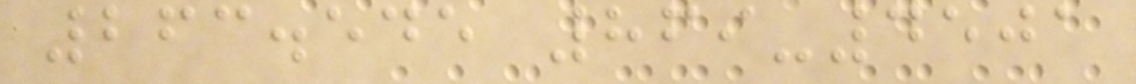263.545 869-4501
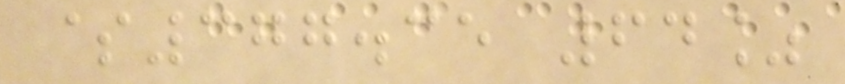$377.35 64%
